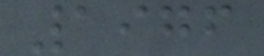1976
